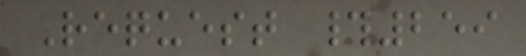Request #259
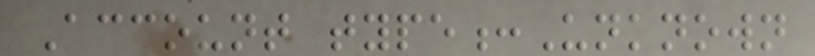Account type:Unknown
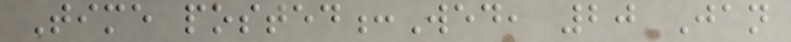Time posted:Wed, 20 Jan
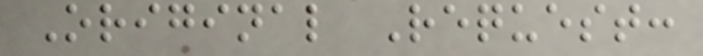Original Request:
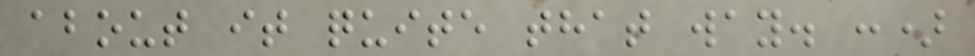about it quite that way. :)
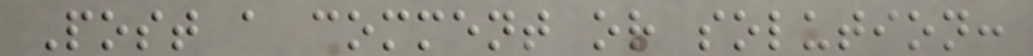Post a comment or solution:
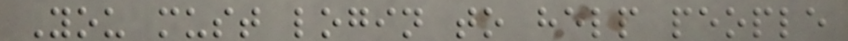You must login to help people
